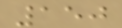150
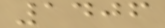1406
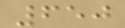650
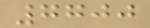7700
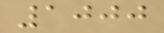1000
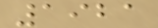1921
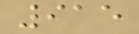915
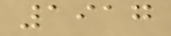1917
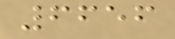6656
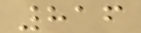816
